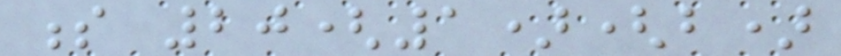s 20(1)(b)
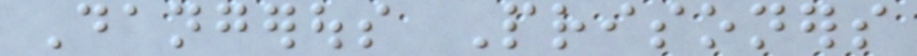Dangerous Prisoners
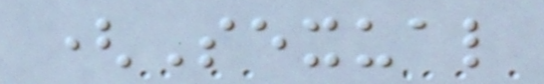(Sexual
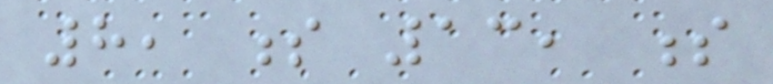8, s 13, s
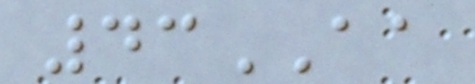43AA
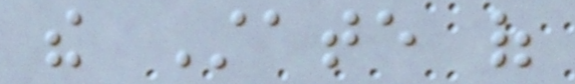the State of
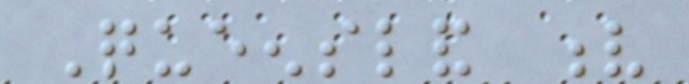Queensland v
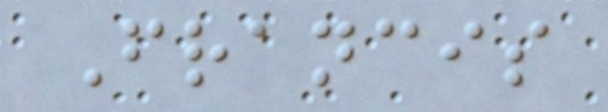Francis
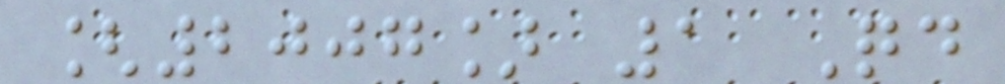[2007] 1 Qd
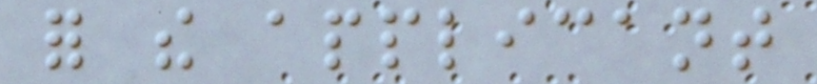for the applicant
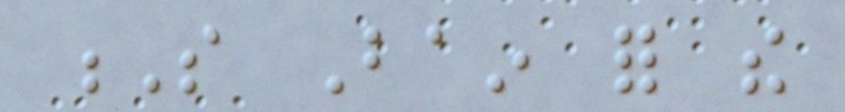S Bain for the
